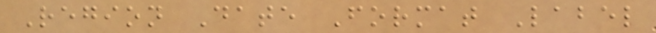Region Date Format Label
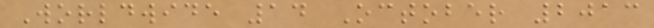Worldwide 14 October 2013
